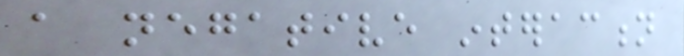a negative interaction
